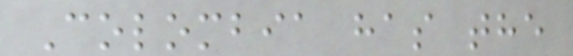Colombia has the
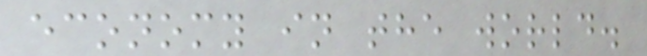economy in the world.
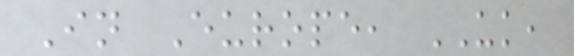In Europe, UK,
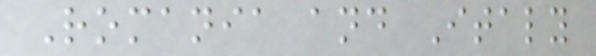Romania and Italy
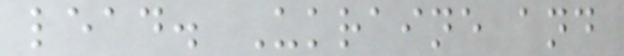lead. Ukraine and
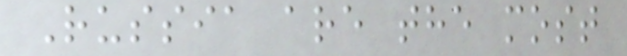Russia are the most
